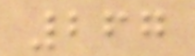267
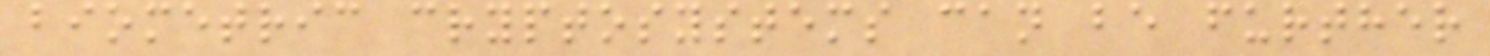biometric cryptosystems can be further
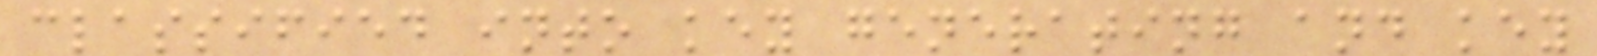classified into key generating and key
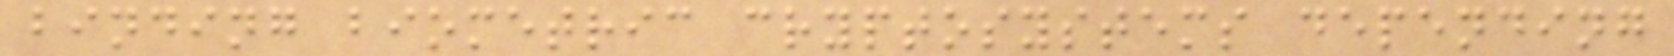binding biometric cryptosystems depending
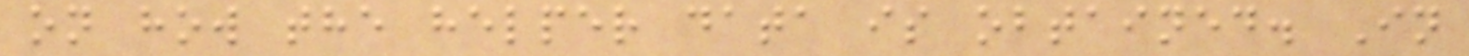on how the helper data is obtained. In
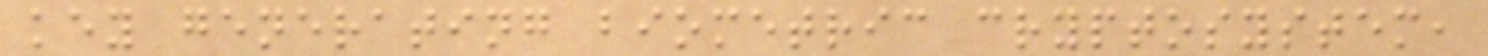key generating biometric cryptosystem,
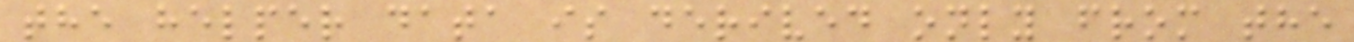the helper data is derived only from the
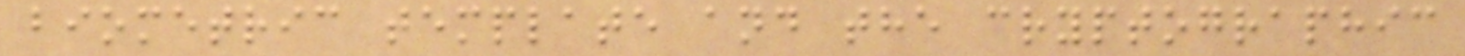biometric template and the cryptographic
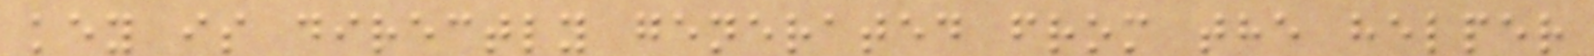key is directly generated from the helper
